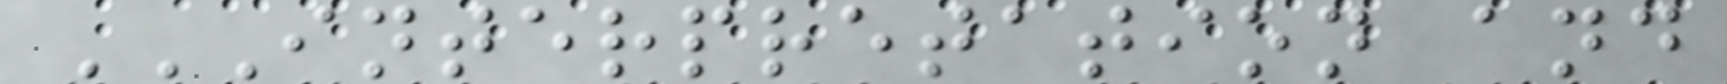INTERPRETATION AND
